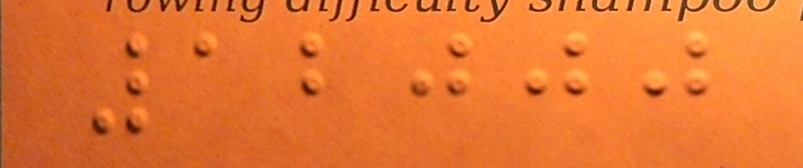12000
